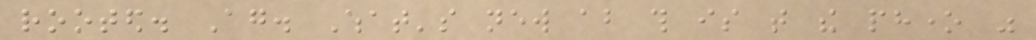rooted. Again. What's new about this is that the phone was
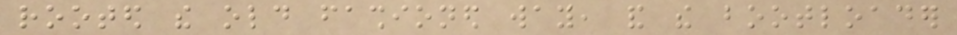rooted the old fashioned way, and the bootloader
